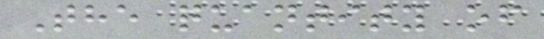The quantity of
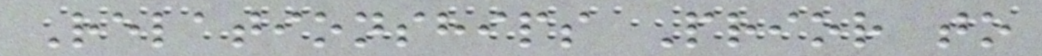Relationships Prior to
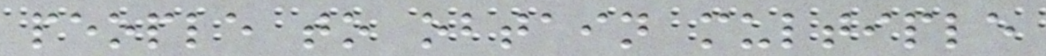people to obtain multiple
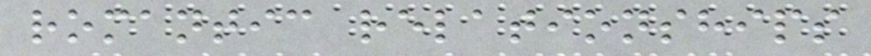romantic relationships
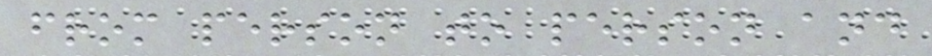from person to person and
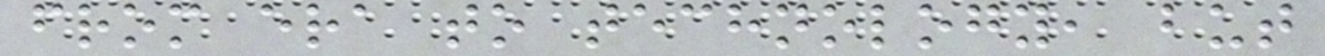from era to technology, but
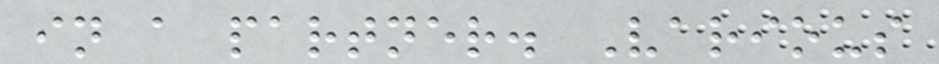in a partner. Various
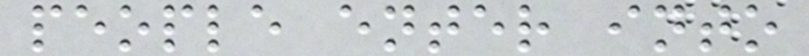people enter into
